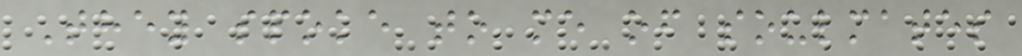They spoke to me of soulmates
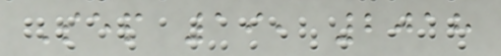Sep 19, 2018
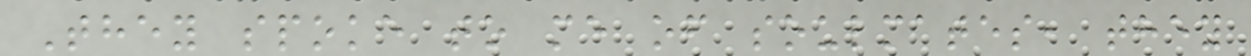They spoke to me of soulmates, they
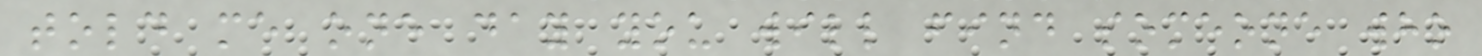told me one day you will find someone who
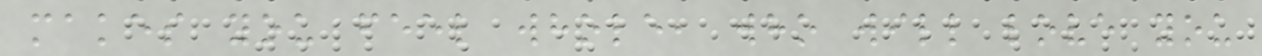makes you feel whole, who will love you
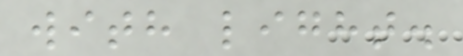with light.
